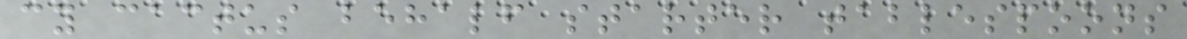cy cactus behalf starter tablespoons
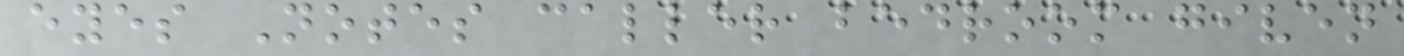eyes Notes caller bedroom given
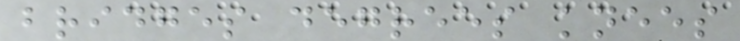bridges degrees knees
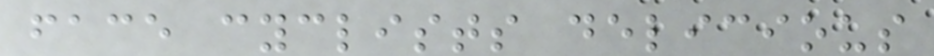face cyclists delicious
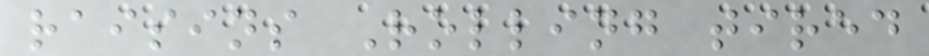raisins Rolling tired
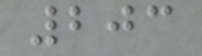203
